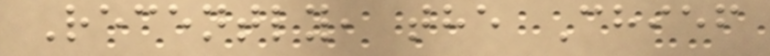Recently, the Chief
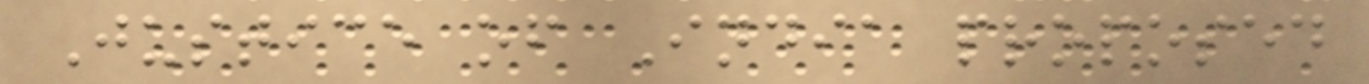Justice of India proposed
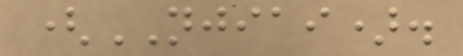(NJIAI).
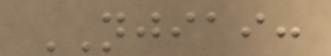NJIAI:
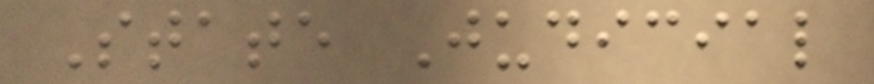State Judicial
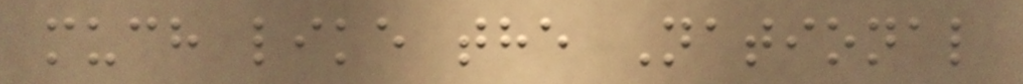much like the National
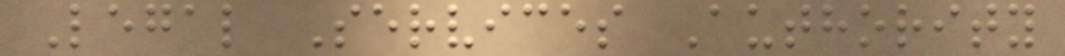Legal Services Authority
